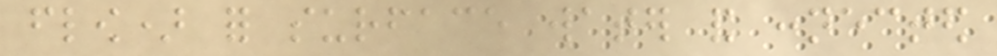flow) for surface water and connected
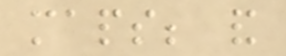maps; and
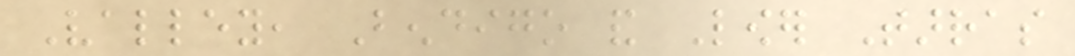Valley, Bendigo and Lower Tarras
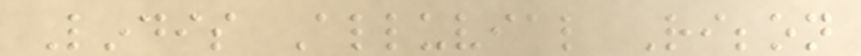Lindis Alluvial Ribbon
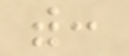with:
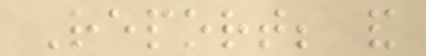Report; and
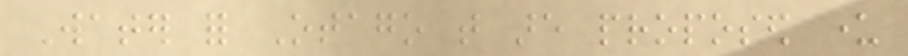Water for Otago that are proposed under
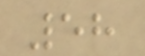58
